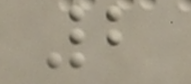2
